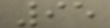95
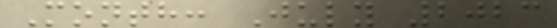Month: July 2023
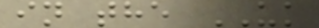in the UK
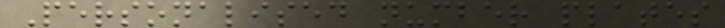Personalised number plates
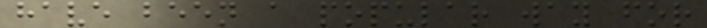have been a popular way for
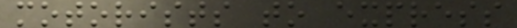motorists to express
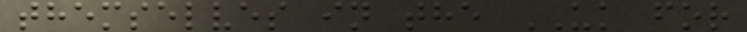themselves in the UK for
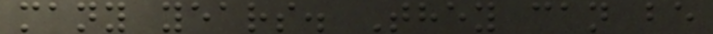many years. They can be
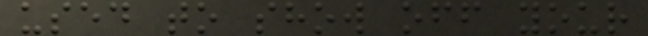used to show off your
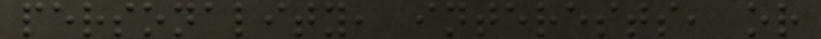personality, interests, or
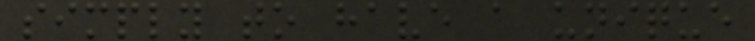simply to have a unique
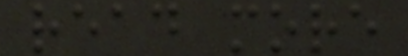read more
